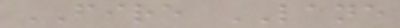FIRE LANE
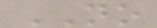NO
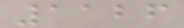1126
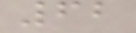62
